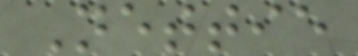Nettie
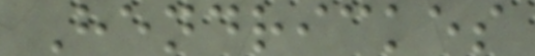Hendrickes
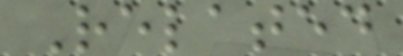Related
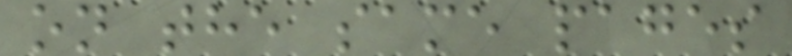on the same pages
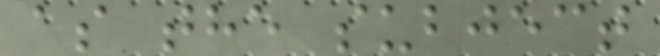as the subject
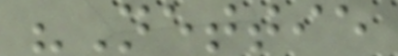"Nettie
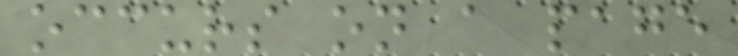occurs on a page
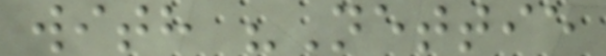with "Nettie
